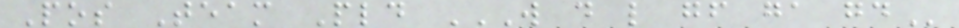Pos Team Pld W D L GF GA GD
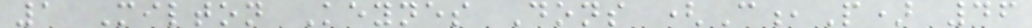1 Milton Keynes Dons (C,P) 46
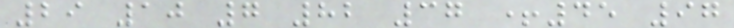29 10 7 82 37 +45 97
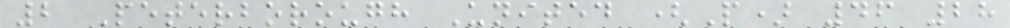2 Peterborough United (P) 46 28
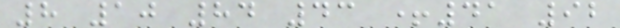8 10 84 43 +41 92
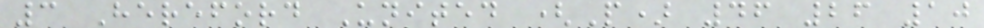3 Hereford United (P) 46 26 10
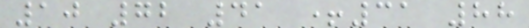10 72 41 +31 88
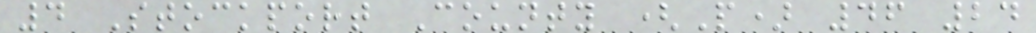4 Stockport County (P) 46 24
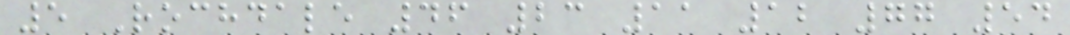5 Rochdale 46 23 11 12 77 54
